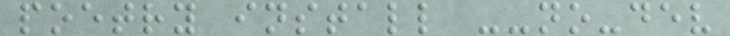poetry install --no-dev
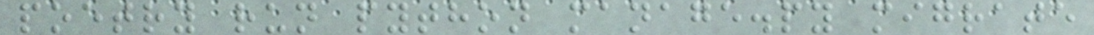poetry run python manage.py migrate
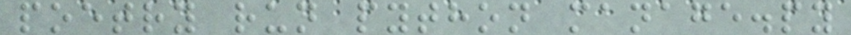poetry run python manage.py
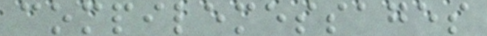compilemessages
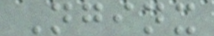Nginx
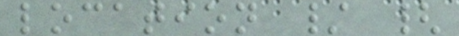location / {
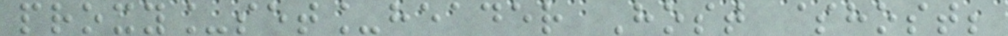proxy_set_header Host $host;
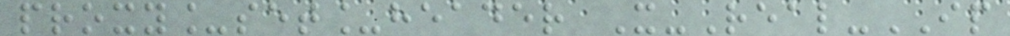proxy_set_header X-Real-IP
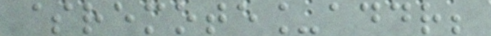$remote_addr;
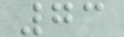73
